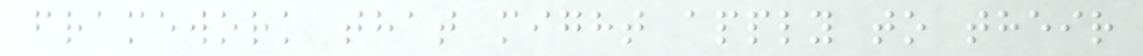framework that might apply to their
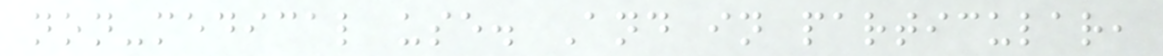non-medical use. And in particular,
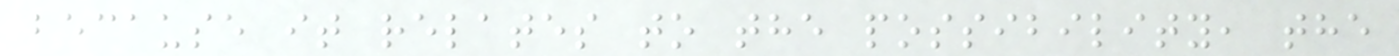because it relates to the possibility, the
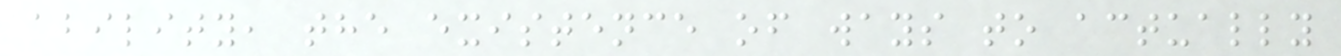ability, the existence of ways to actually
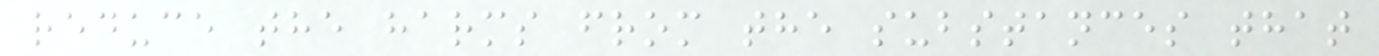reduce the harms from the substances that
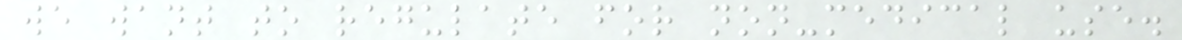we want to regulate for non-medical use.
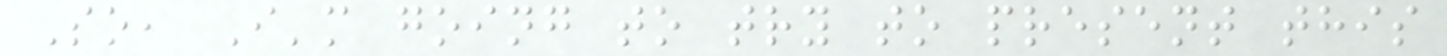So, I'm going to try to present this
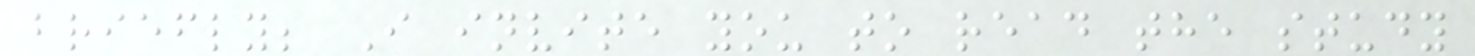briefly; I invite you to read the study
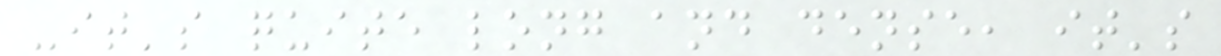-it's quite long and dense, it's
